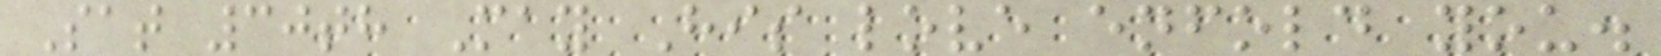Sat 30th May His love enfold you.
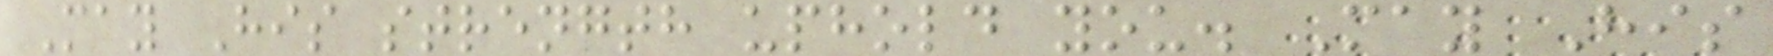May His strength uphold you. May His
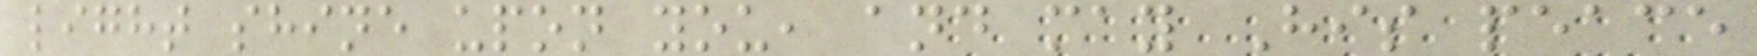light shine upon you, and may His peace
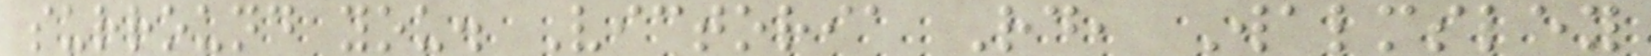surround you. Victoria Rd, Walmsley
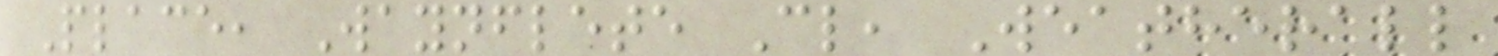Place, Waynflete Cl, Weatherall
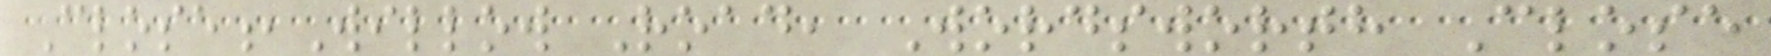Close,Willow Road, Wordsworth Close
